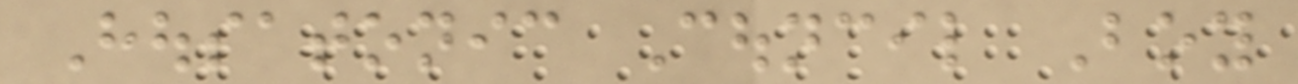Housatonic Council Boy
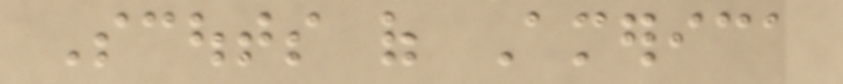Scouts of America
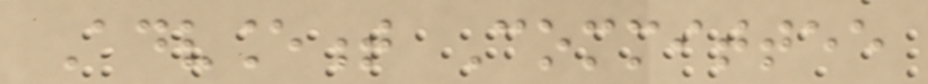Advancement Committee
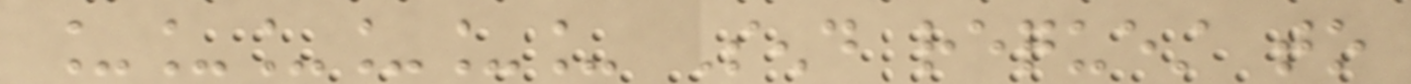______ Send request to
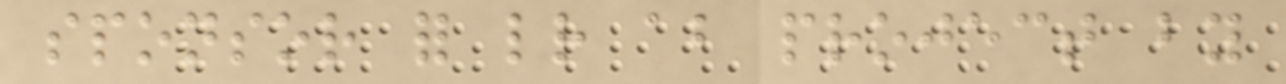sponsor for letter about project by
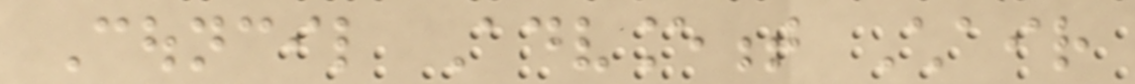Council Advancement Chair
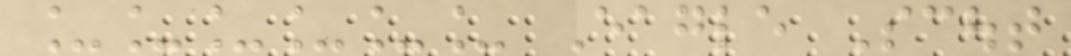______ Eagle Scout
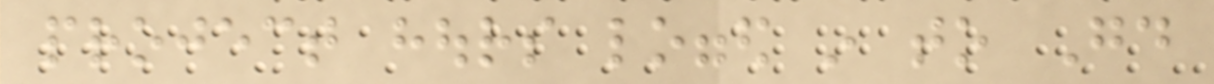project hours logged in to Good
